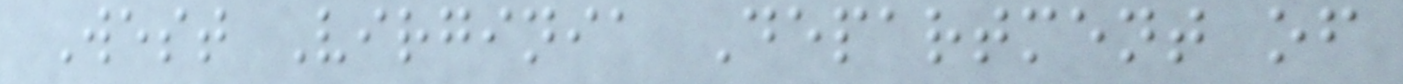West Virginia Department of
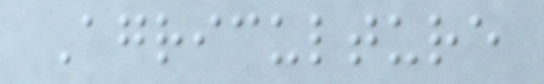Agriculture
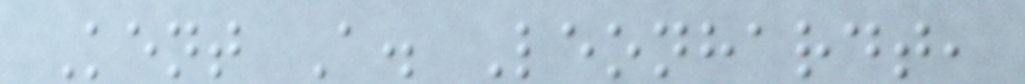Kent A. Leonhardt,
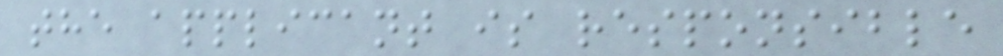the applicant is responsible
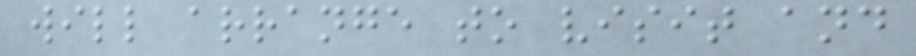will arrange to visit and
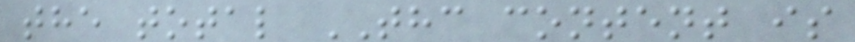the total THC content is
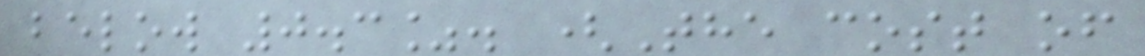below 0.3%. (The cost of
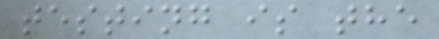testing is the
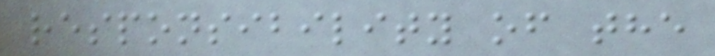responsibility of the
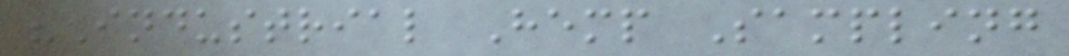"Industrial Hemp Sampling
